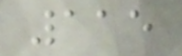115
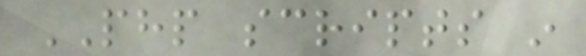PHP scripts in
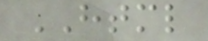HTML
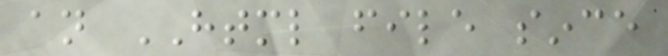an HTML file since
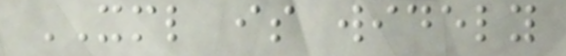XML is widely
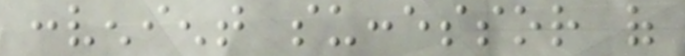convenient successor of
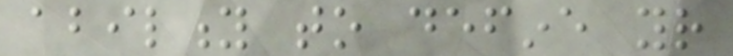ability to define your
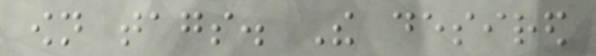own tags. The desired
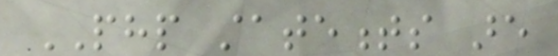PHP statements are
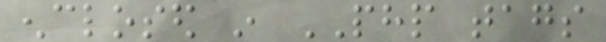enclosed in PHP tags
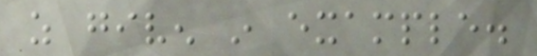as given in example.
